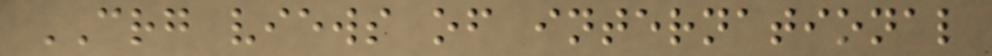CRG views of international
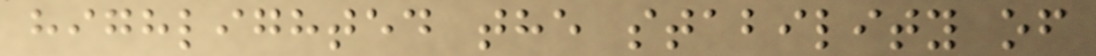highlighted the stability of
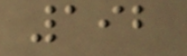192
